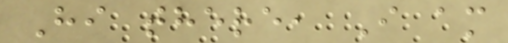Hi there, I am
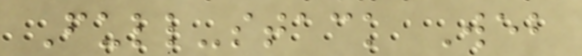Full-stack Web
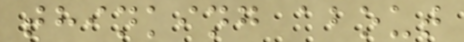thinking about
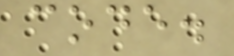code.
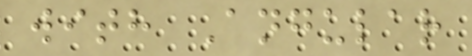with Angular
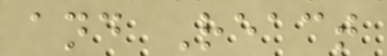and React
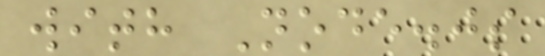with Node.js
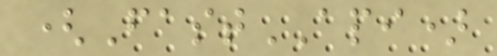(FastAPI)
